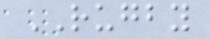RUGBY
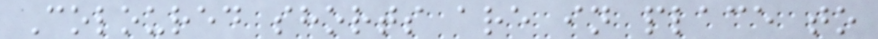Coloured shorts are in place to
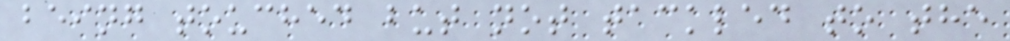being touched but not tackled to the
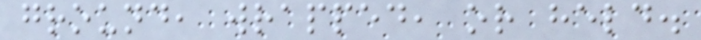ground, wrapped, or held.
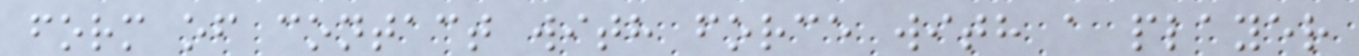form of contact with force with a player
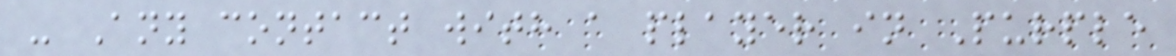- Any contact with a player in Purple
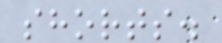shorts.
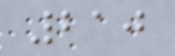210
